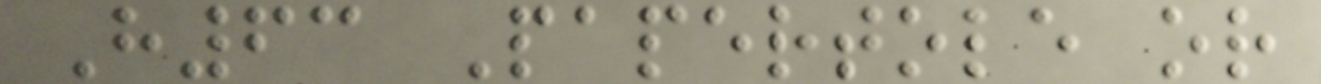H63 Papertole or
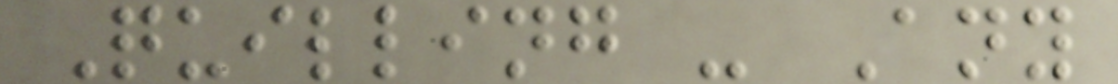Quilling - Any
